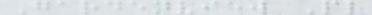Gardenview Pl
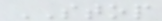STOP
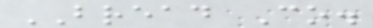BREAD Co.
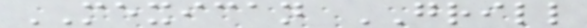MEXICAN GRILL
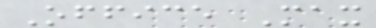Office Max
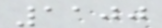1100
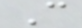C
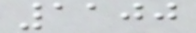1100
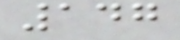147
